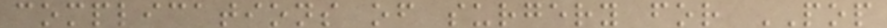complications of surgery for POP
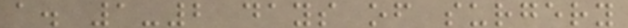a. 1-2 days of surgery
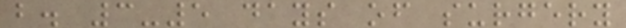b. 3-5 days of surgery
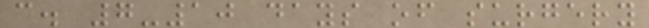c. 7-10 days of surgery
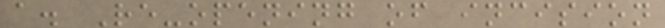a. Re-opening of incision
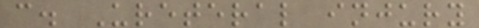c. Ureteral injury
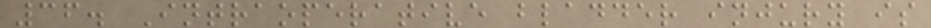36. Intraoperative bladder injury is
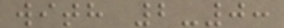with 2-0:
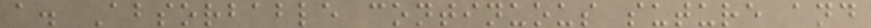a. Absorbable continuous suture and
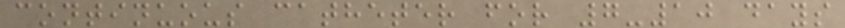continuous catheter for 7-10 days
